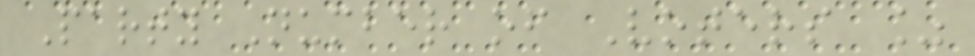Party Number of Voters %
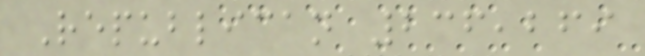Republican 236,269
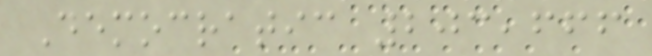Democratic 203,666
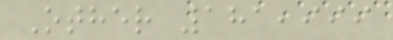Other 181,999
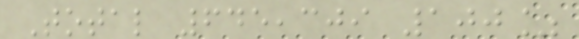Total 645,309 100%
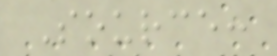Source:
